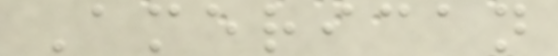American
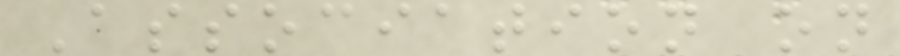Association on
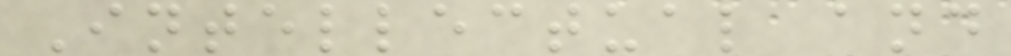Intellectual and
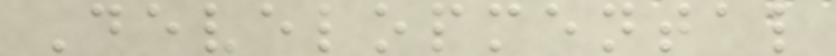Developmental
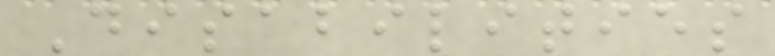Disabilities
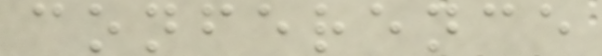conference
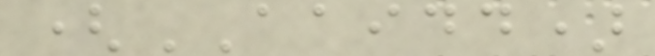(AAIDD)
